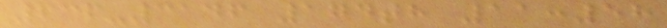636-3146 174th 11:58
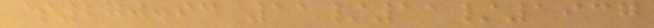$270.93 11/11/1937
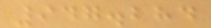947.284
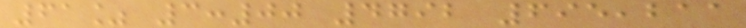61% 3:00 4792 695,211
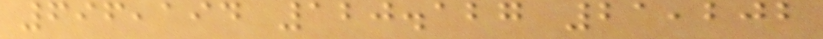696,194 120.127 21,202
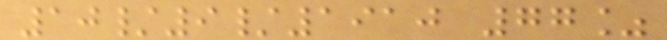10/9/1910 77%
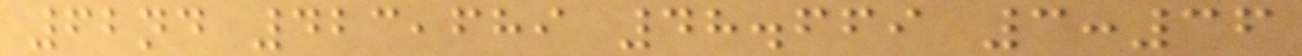62nd 423,689 48.669 3:36
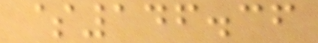$146.36
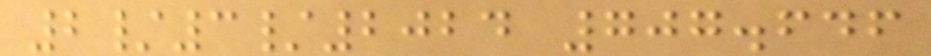2/3/2024 707.646
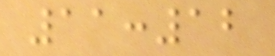11:12
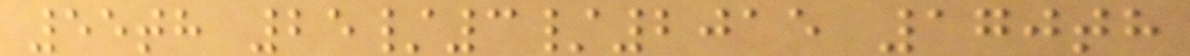55th 25/3/2015 170th
